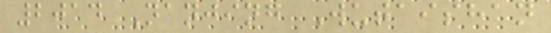2014 Nanjing Wutaishan
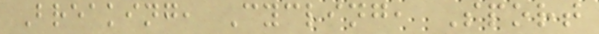Breaking, Cycling, Sport
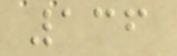136
